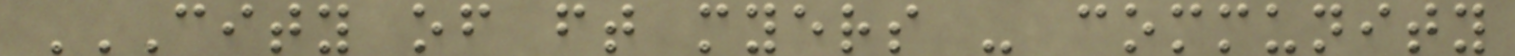CITY OF FT MYERS - COMMUNITY
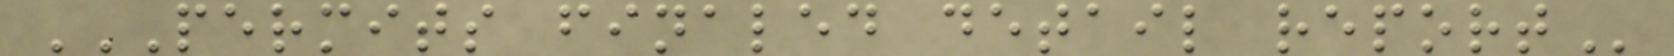PERMITS FINALED DETAIL REPORT
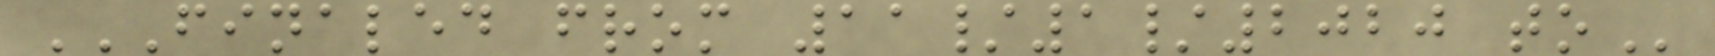FINALED FROM 11/1/2020 TO
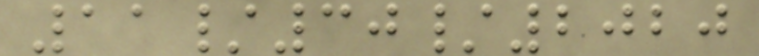11/30/2020
